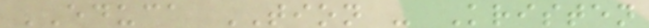EDUCA TION - Kristen
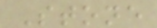Stone
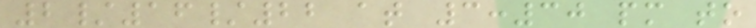2/16/22 at 3:30 pm to
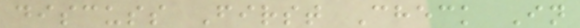discuss First Check In
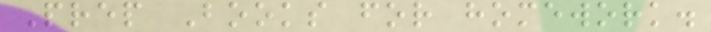Prep Books for homework.
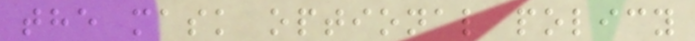the mask optional policy
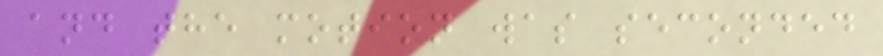and the motion was seconded
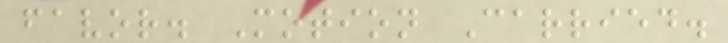favor. Motion Carried.
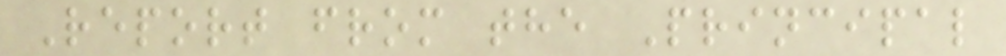Report from the Principal
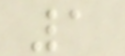1
